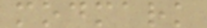modmark
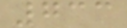733
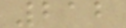212
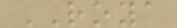ROYA
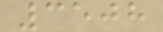3508
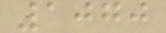1070
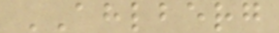AHLBERG
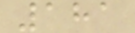181
